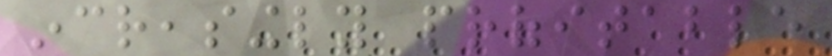increasingly profitable
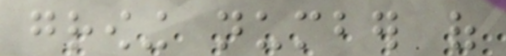growing number of
